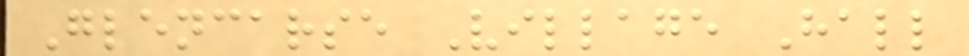Glencarse Village Hall
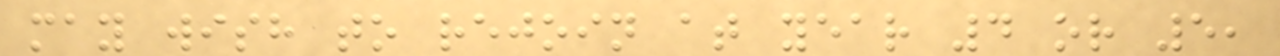may wish to rejoin at year 4 or 5,
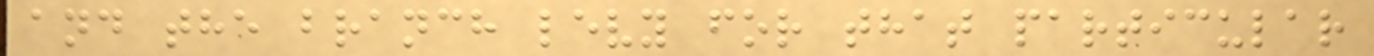and the branch levy for that particular
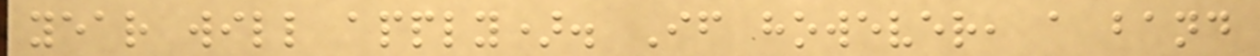year will apply). If however, a band
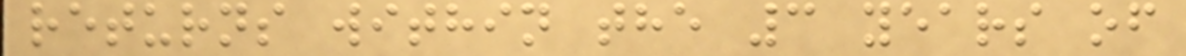returns within the 3 years of
